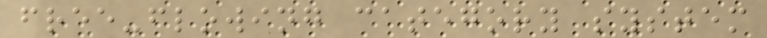free-flowing category system
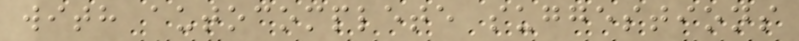with autocomplete suggestions
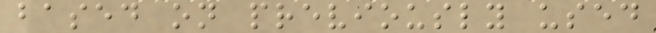based on previously used
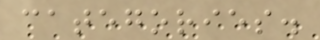categories.
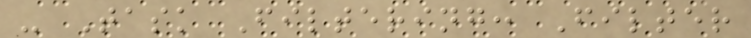- Task Filtering: Filter
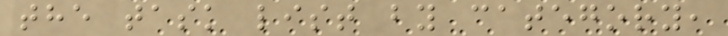the task list by category,
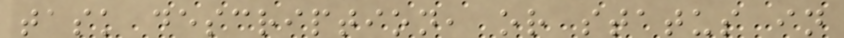task description, or status in
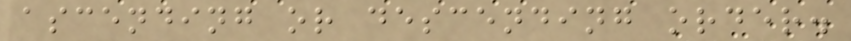ascending or descending order.
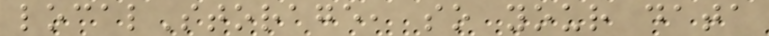localStorage, so your data
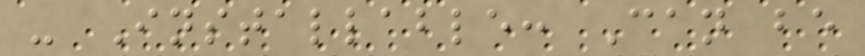- Installable: Can be
